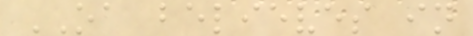OA believes in
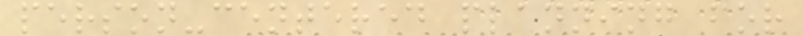person-centered planning for
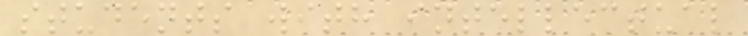students with intellectual
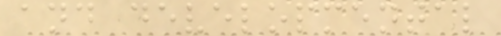and developmental
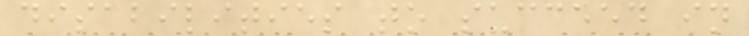disabilities to succeed in
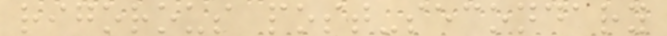rigorous post-secondary
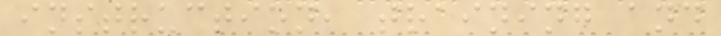instruction, training and
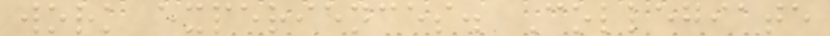work experiences. Collegiate
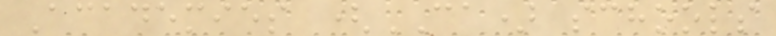Academies (CA) schools
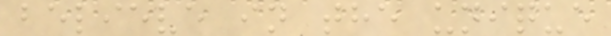believe in the unique
